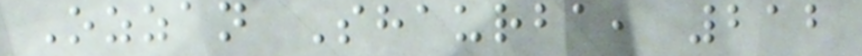Ozzan Shaurba, 212
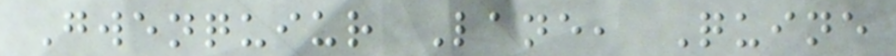Gwenquiur Lane, Quine
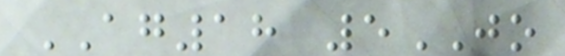AG18 5JO
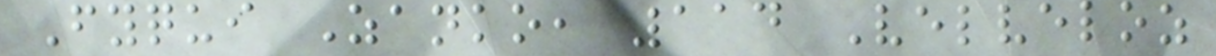Fyqui Zanko, 114 Velveloz
